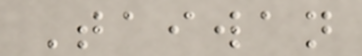Taiwan
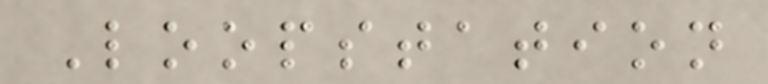Loopstation
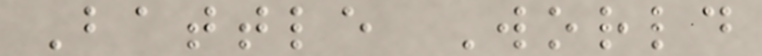Battle World
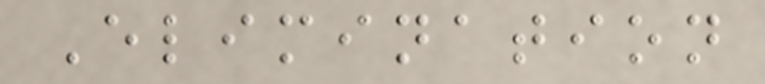Elimination
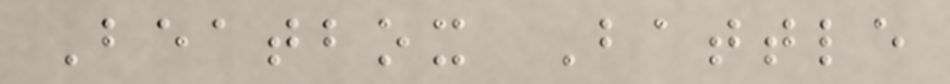Beatbox Battle
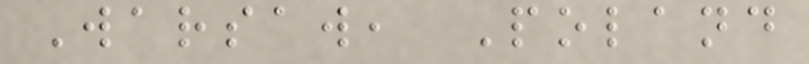Warsaw, Poland
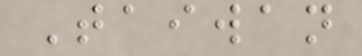Taiwan
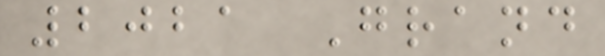2021 Grand
